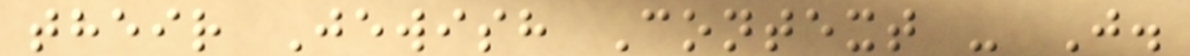their Jewish Context - J.
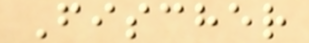Fischer
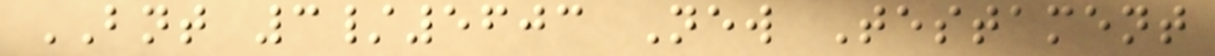BNT 3/5603 New Testament
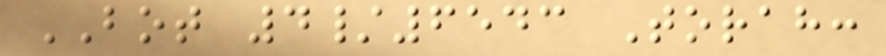BOT 4/6543 Torah:
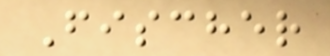Fischer
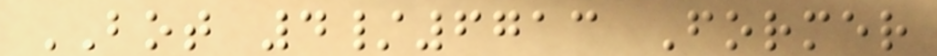BOT 4/6713 Former
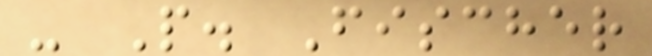- P. Fischer
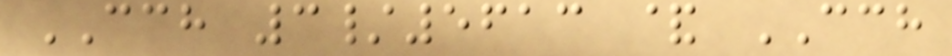CCH 3/5613 & CCH
